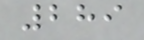289
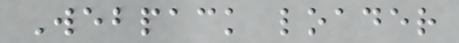Webpack loader
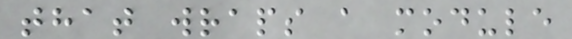that wraps a module
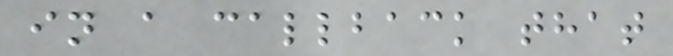in a callback that
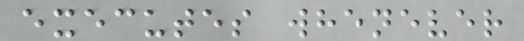executes whenever
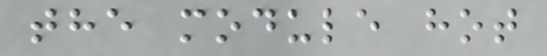the module hot
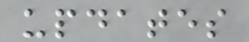updates
